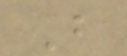B
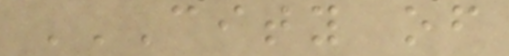CITY OF
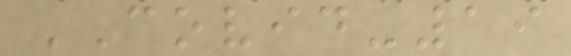COVID-19
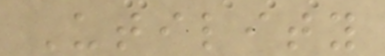Utility
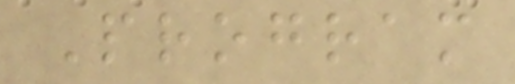Program
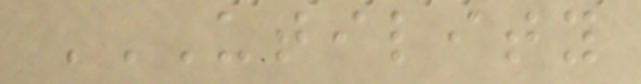UTILITY
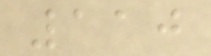110
